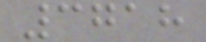3718
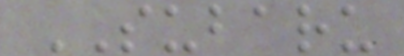SUBARU
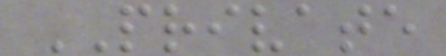PRIVATE
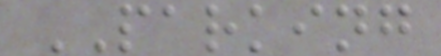PARKING
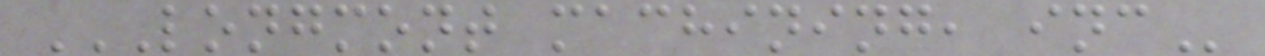LONGMONT MACHINING, INC
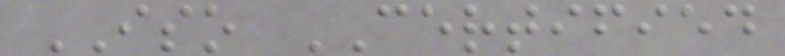ISO CERTIFIED
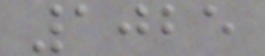1025
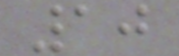10
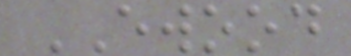EWOOD
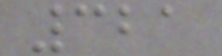321
